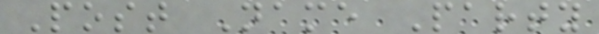Post Name Party
